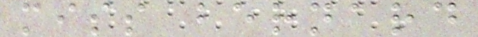miss bernard
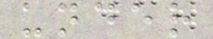under
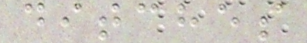ditches
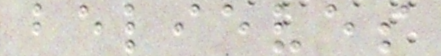believes
